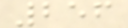256
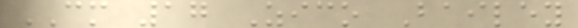CM 17 Zico Bailey
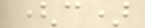(c)
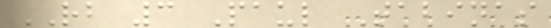RB 3 Paul Tabinas
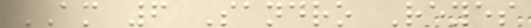AM 6 Sandro Reyes
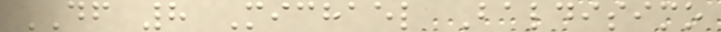DF 8 Michael Baldisimo
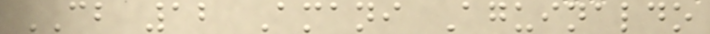CB 12 Amani Aguinaldo
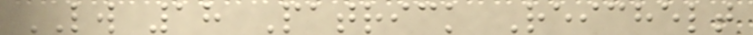LW 18 Patrick Reichelt
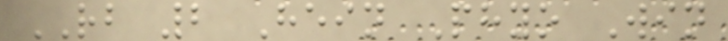RB 2 Hein Phyo Win
